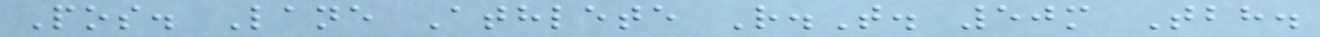Pos. Lane Athlete R.T. 50m Tbh.
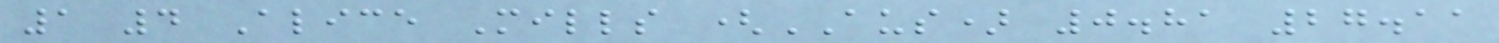1 4 Alice Mills (AUS) 0.81 27.11
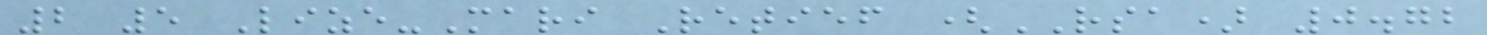2 5 Lize-Mari Retief (RSA) 0.72
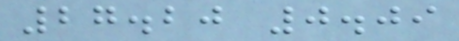27.20 0.09
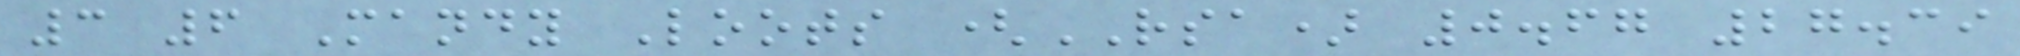3 6 Mandy Loots (RSA) 0.67 27.39
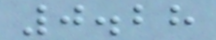0.28
